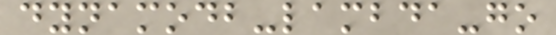dynamodb-lambda-go
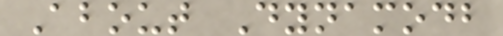About Dynamodb
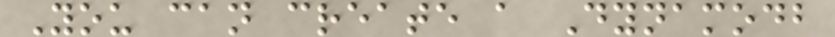You can create a Dynamodb
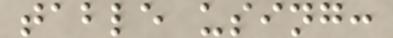table using:
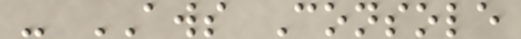- AWS Console
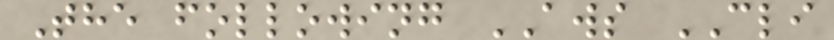The following AWS CLI
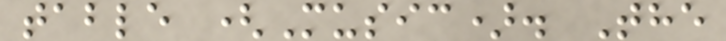table (Music). The
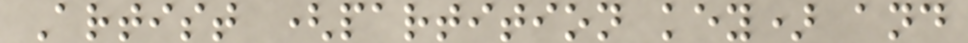Artist (partition key) and
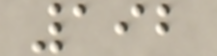192
